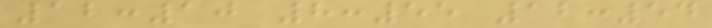12:10 8:55 12:54
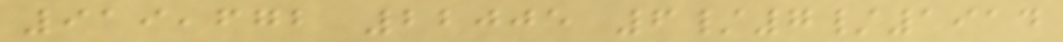919,672 22005 6/7/1914
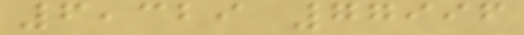6,329 77996
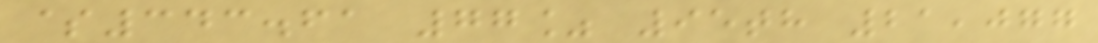$343.61 77% 95th 21,077
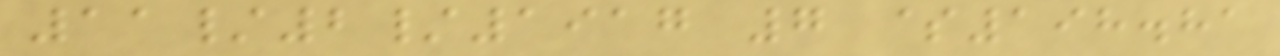11/2/1917 7 $198.81
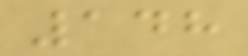148
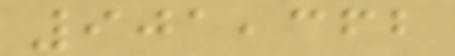901,362
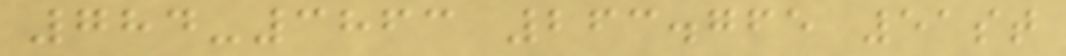784-3863 263.765 51st
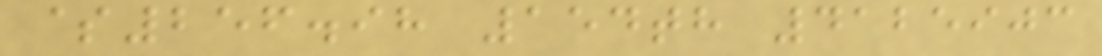$256.98 154th 4125903
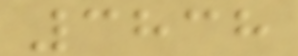3838
